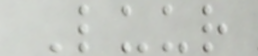Luur
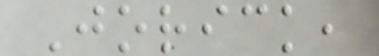Jorick,
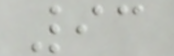93
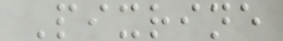Pixrine
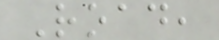Road,
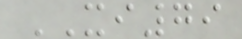XI79
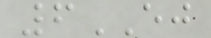6EJ
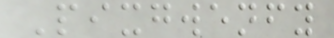Pixgwenfy
